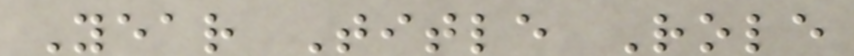Year Title Role
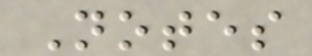Notes
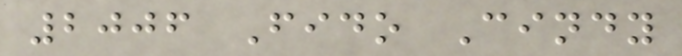2006 Fido Cindy
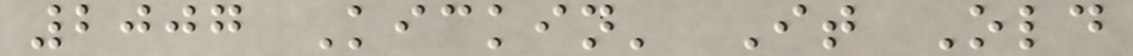2007 Kickin' It Old
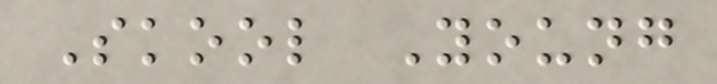Skool Young
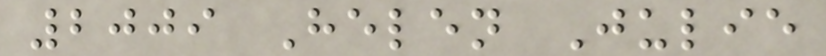2009 Helen Julie
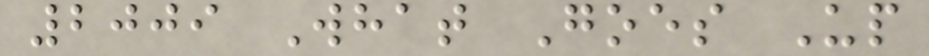2009 What Goes Up
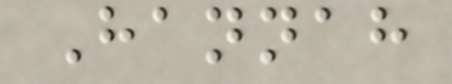Hannah
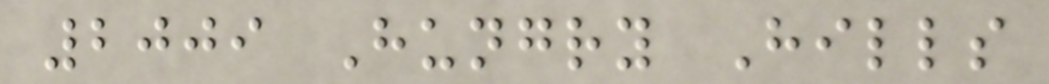2009 Hungry Hills
